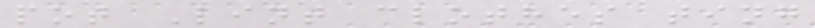pot Lint clothes ting
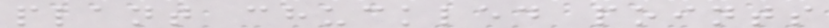plant chuckled points
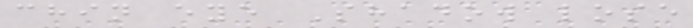chin eye Shadow lose
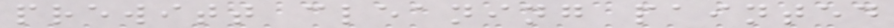prewitt cleaning painted
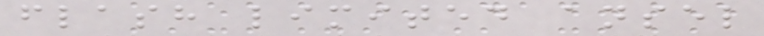flash limited ansel
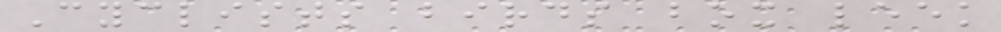Cyclists birds box leek
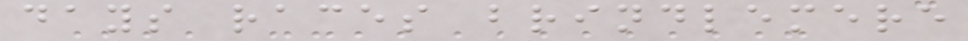days races brindlemere
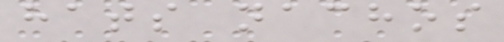hats nachos
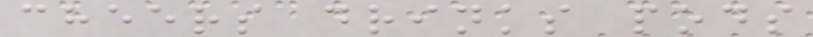cheers drinks pods
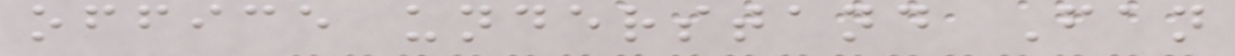office understand Fan
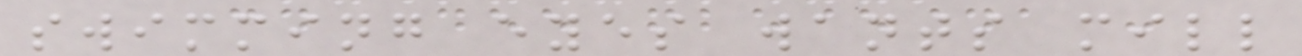swimming eyes wants mill
